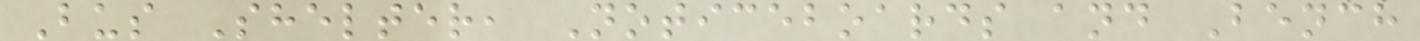Bus Shelter, Noticeboards and Bench
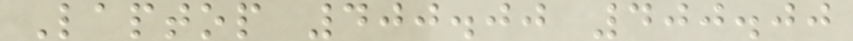Laptop 400.00 400.00
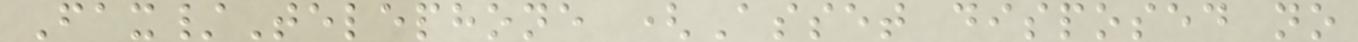Fax/Telephone (Asset disposed no
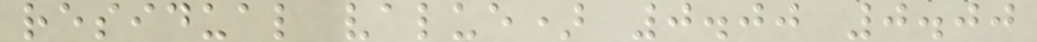residual value) 0.00 0.00
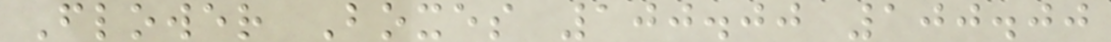Flower Boxes 100.00 100.00
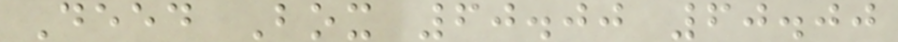Deed Box 60.00 60.00
